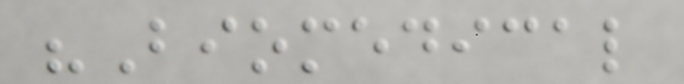"Biomedical
